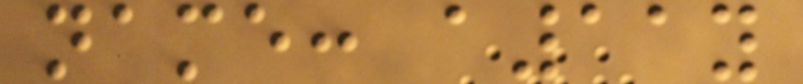name: a11y
